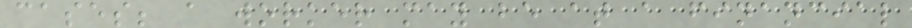cases; a worker may be at a financial
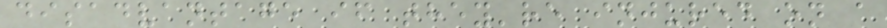disadvantage if they're injured on a
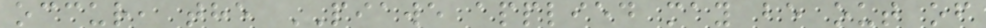occur, the PIAWE applied may be out of
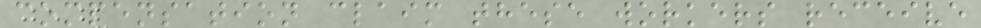compensation claim these workers receive
